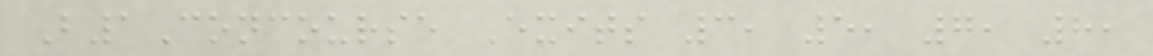B1Concourse Exits 3, 5, 7, 8,
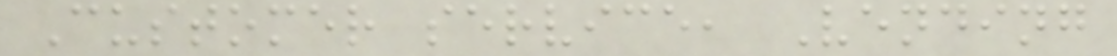Customer service, Vending
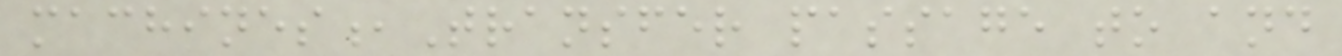machines,Transfer passage to and
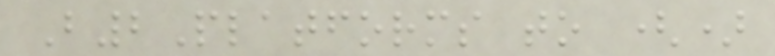B2Platforms to ()
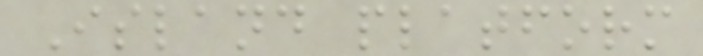Island platform
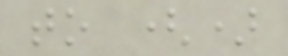to ()
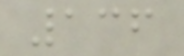136
